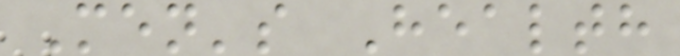Men's Health
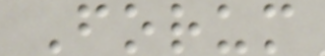Forum
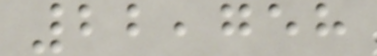22,758
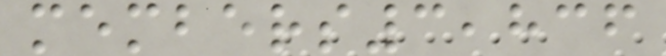members3,836
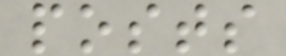posts
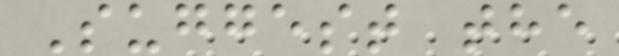Suggest the
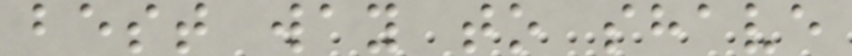best way to shave
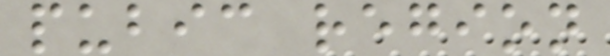pubic region
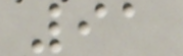91
